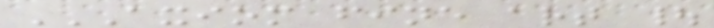AXIOM FINE ART |
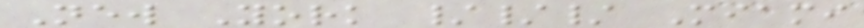New York /// Miami
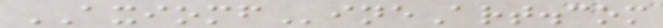AXIOMFineArt.com
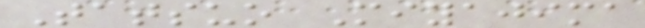Tatsuo Miyajima
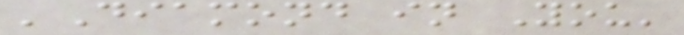'Diamond in You'
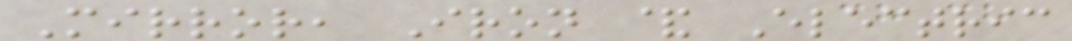Mirror, Iron & Electric
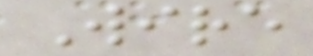Wire
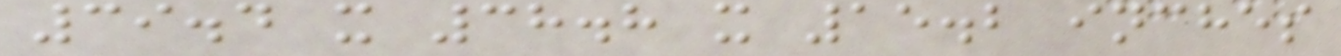39.4 x 38.8 x 15.2 inches
